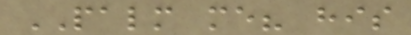PALM me? his
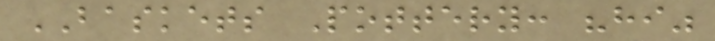BASKETS Pottery: "hi"
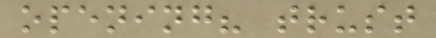opening? trust
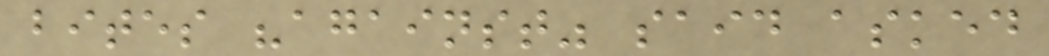bites "against" said asked
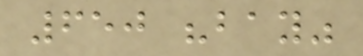650 "bay"
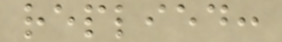replied:
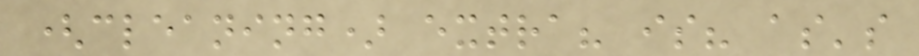(cleaning) extra? is? as's
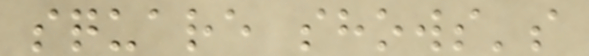square shows's
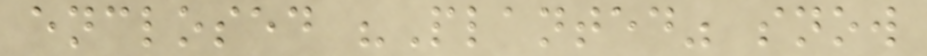enclosed "Planted" snow
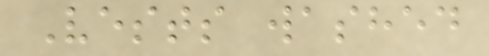Vests washed
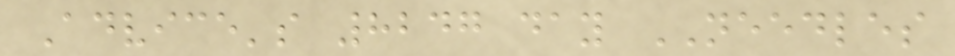Advice's 8247 day NEEDLES
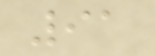91
